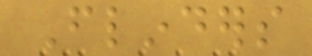Flinders
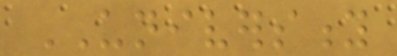UNIVERSITY
